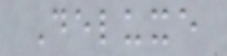Deluxe
